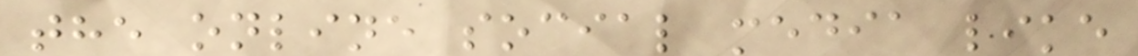the online social media like
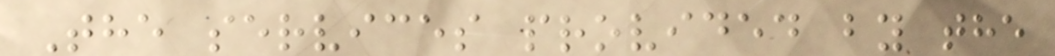The services provided by the
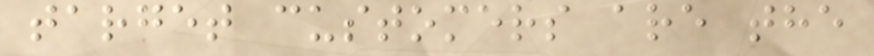target customers are the
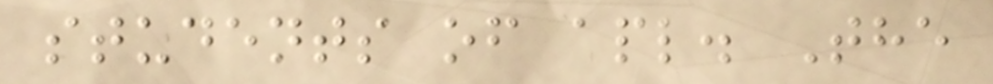students of apl. The
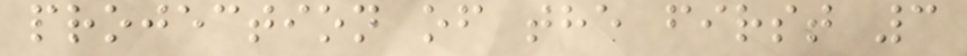projection of the first 3
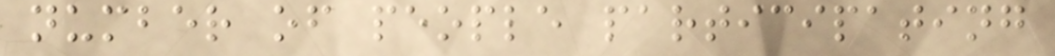number of people participating
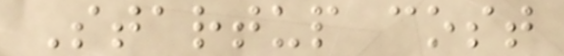Startup cost
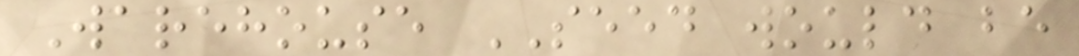Warehouse SEED would be
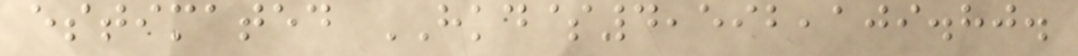estimated HKD$4,592,109.80.
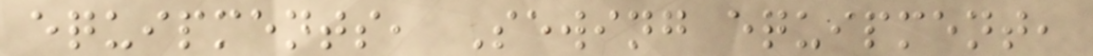equipments, Sewing equipment,
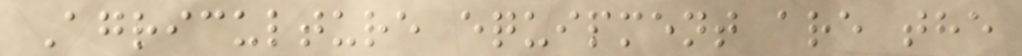Agriculture equipment are the
